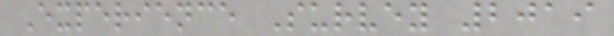Experience Survey 2019
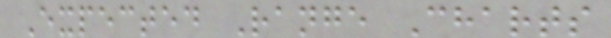Expected Range Charts
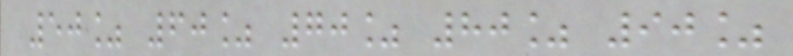50% 60% 70% 80% 90%
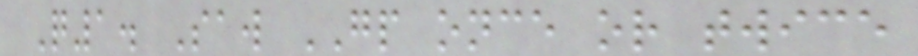Q1. Saw GP once or twice
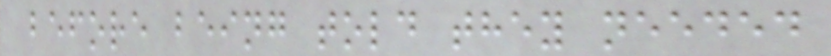before being told they needed
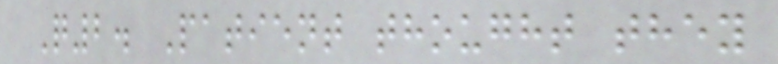Q2. Patient thought they
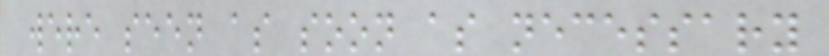were seen as soon as necessary
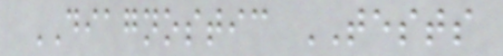DIAGNOSTIC TESTS
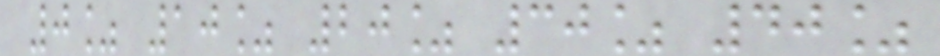0% 10% 20% 30% 40%
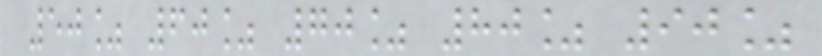50% 60% 70% 80% 90%
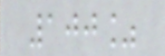100%
